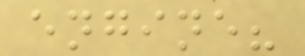engine?
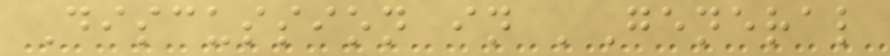Discussion in 'General
